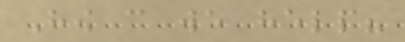How can we help?
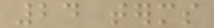24 terms
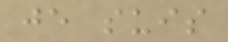je suis
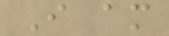I am
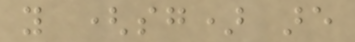you (sg) are
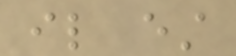il est
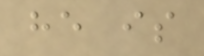he is
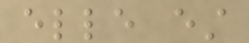elle est
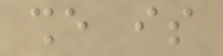she is
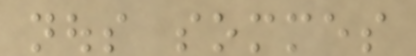nous sommes
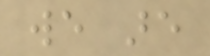we are
